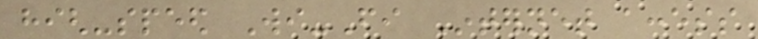high-speed Wi-Fi Internet access
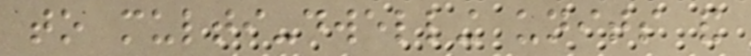to multi-dwelling units and
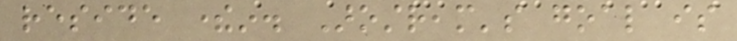reside therein. Arostream's goal is
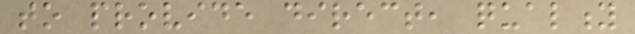to provide direct, quality
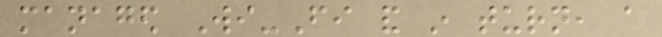managed Wi-Fi and in turn, a
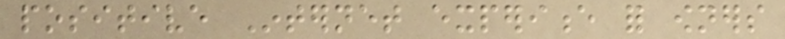positive Internet experience for owners
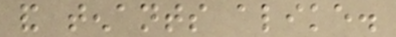and tenants alike.
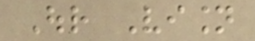Our Vision
